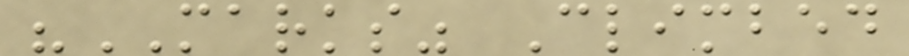"MARKS" Climbed
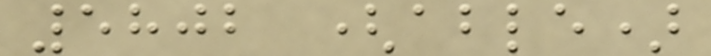5802 (able)
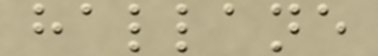hallane
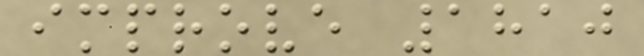improve 1810
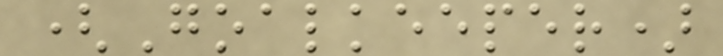(Goalkeeper)
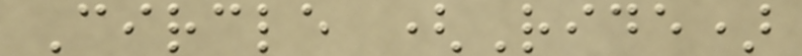Circle (Ride)
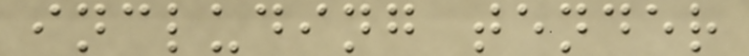including tender
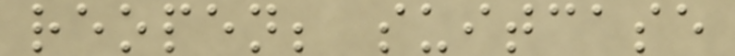reopen; suitcase
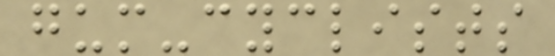gum-cyclists
